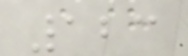123
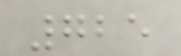725
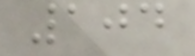104
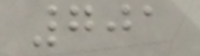701
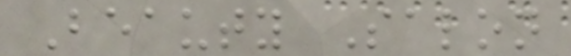Beauty Salon
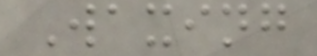Waxing
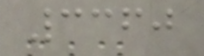3360
